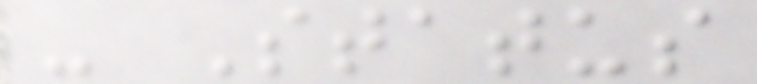- Status
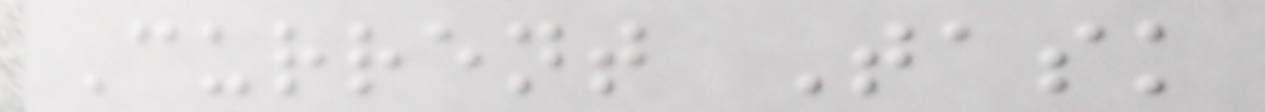Current Task
